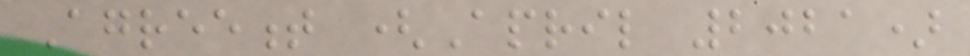Agreement (April 2021)
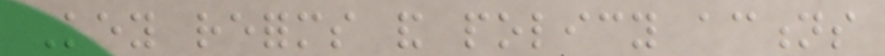Key reforms and policy actions
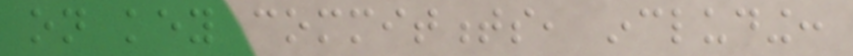on key commitments, including:
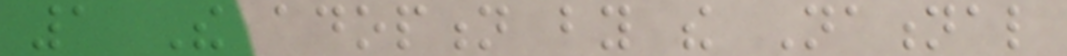1 The adoption by the National
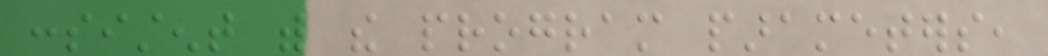consistent with the program parameters,
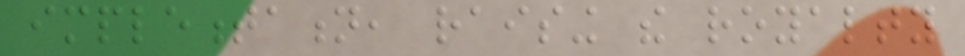implementation, raising the royalty
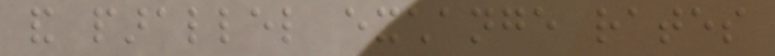and parallel exchange rates
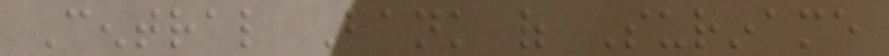Central Bank of Suriname
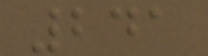241
